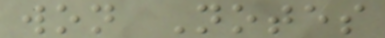won Notes
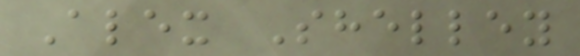Alex Shelley
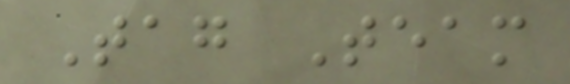Tag Team
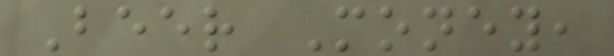Beer Money,
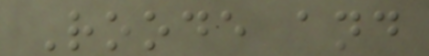Roode and
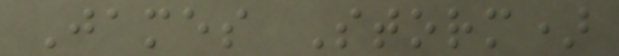James Storm)
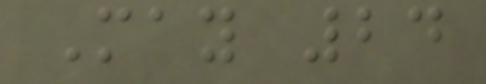May 24
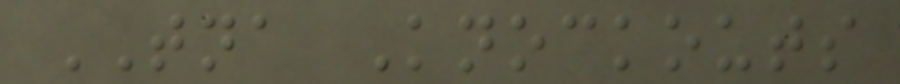TNA Knockouts
